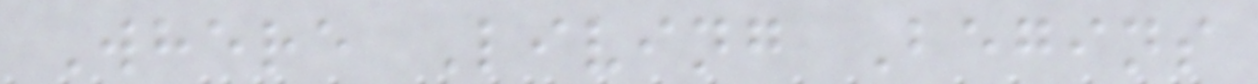Where Living Begins
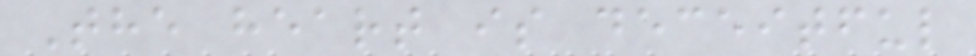The heart is deceitful
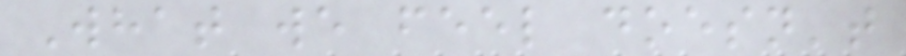What we feel doesn't
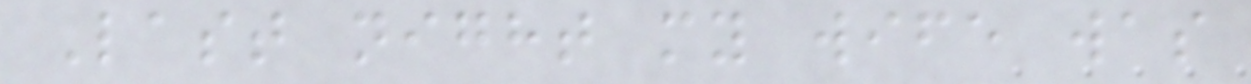Last night my wife was
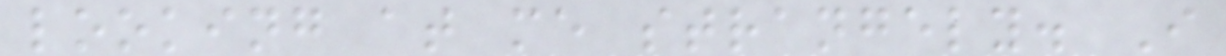looking at me strangely. I
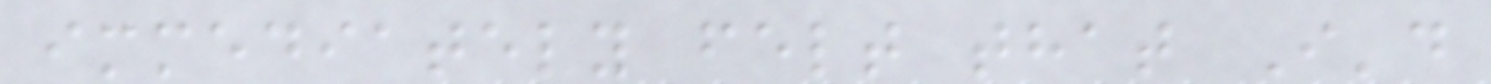immediately felt that I'd
